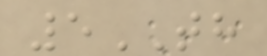5TH
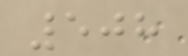508
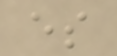es
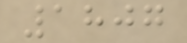1807
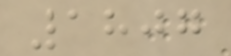1807
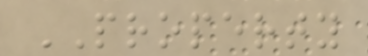PROPERTY
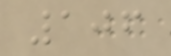106
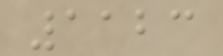1123
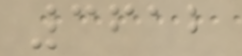3612
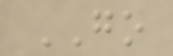GO
